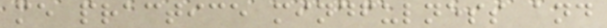me practice mindfulness and
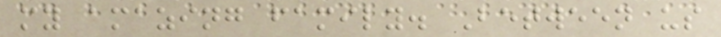my amazing family. Between us
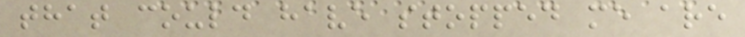that could have stopped me are
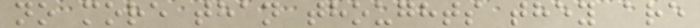no more than thoughts they are
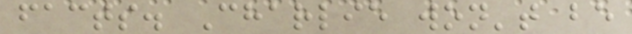facts. Charlie won't be
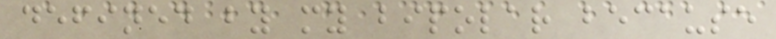defined by my bipolar because
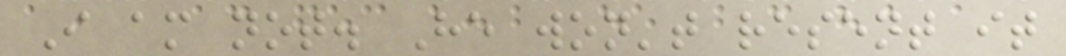I am not. He won't resent it
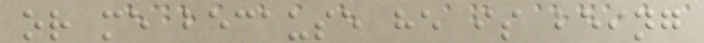or me because he is being
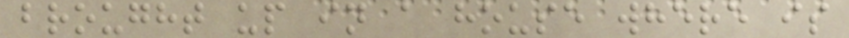brought up in a house where is
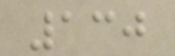130
